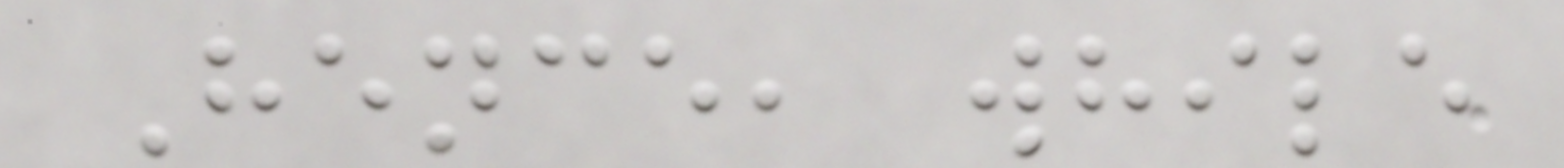Hence, while
